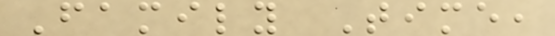Family Time,
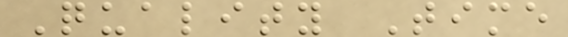Quality Time
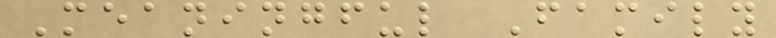Meaningful Family
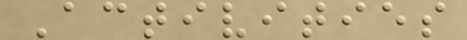Activities
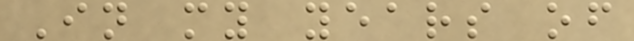In my years of
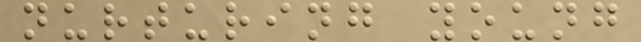nurturing young
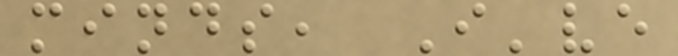minds, I've
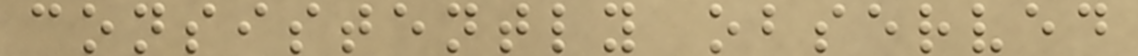consistently observed
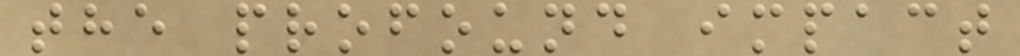the profound impact
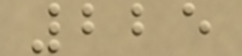225
